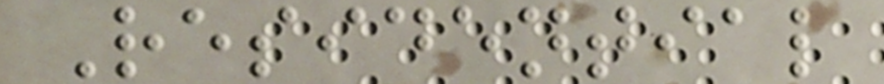Residential
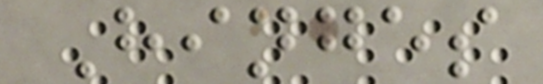Hinges
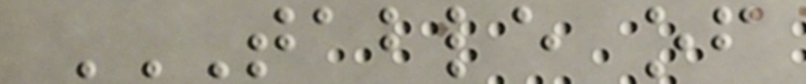TABLE OF
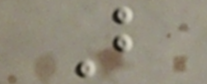B
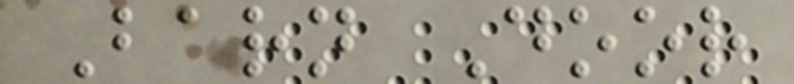Barn Door
